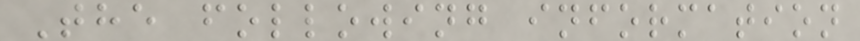The following information
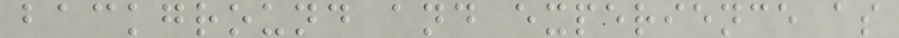background and experience as
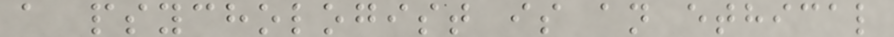a psychologist is an ethical
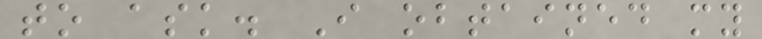to ask. I obtained my
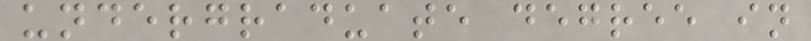undergraduate degree in
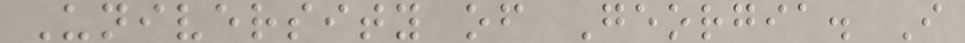University of Georgia. I
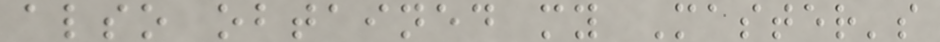also obtained my Master's
